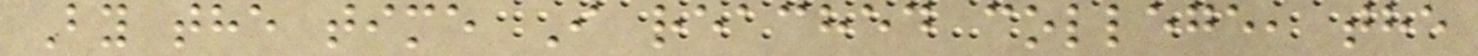By the time I reached college, the
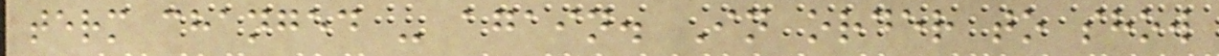term changed - again. In order to show
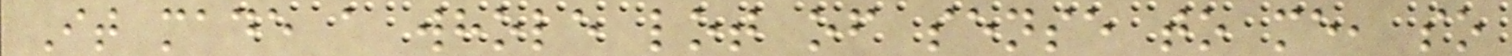It made a whole lot of sense to me, so
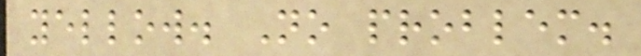yellow. No problem.
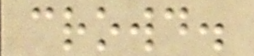crowd.
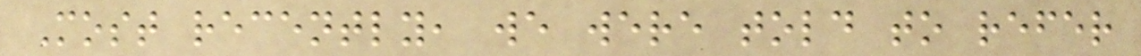Most recently, we were told to refer
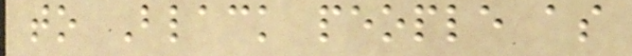to Black people as
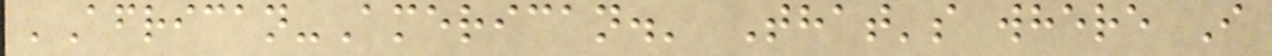'African-American.' That's where I
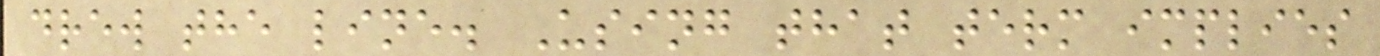drew the line. Using that term implies
